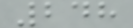248
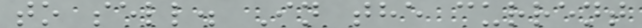to sell. In the current
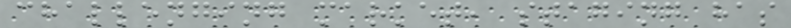challenging market, staging has
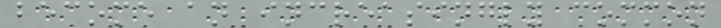become an increasingly common
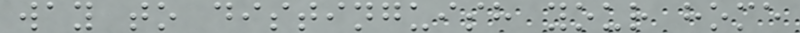way to distinguish your home
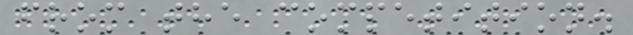from the competition.
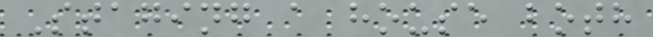Staging a house both
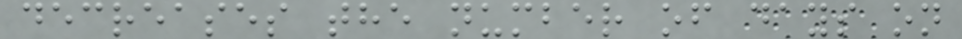decreases the number of days on
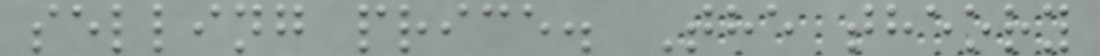selling price. The theory
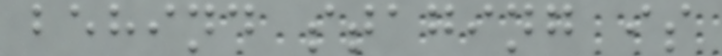behind staging is
